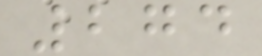274
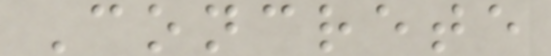Concrete
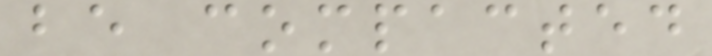be compacted
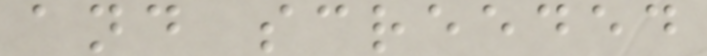and screeded
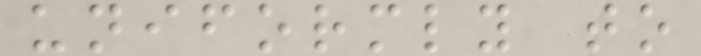uniformly to
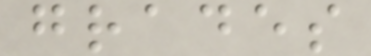grades
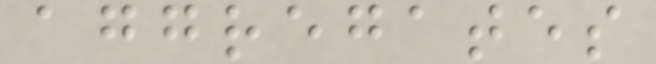aggregates
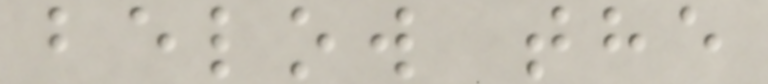below the
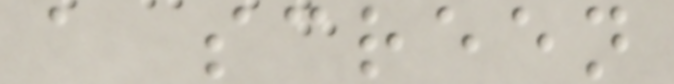a screen
